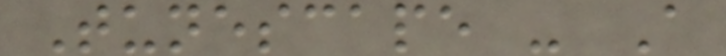Tunescape - A
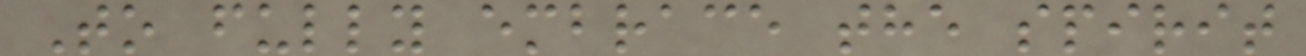To fully embrace the spirit
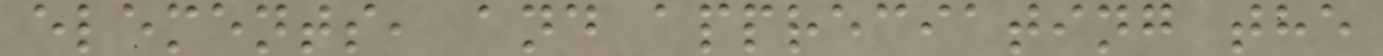elements, and appreciating the
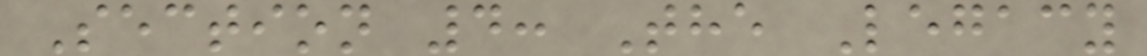Section 4: The Legacy
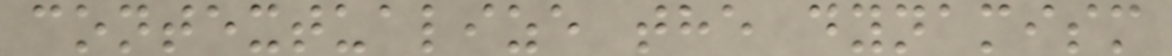contextualize the dynamism
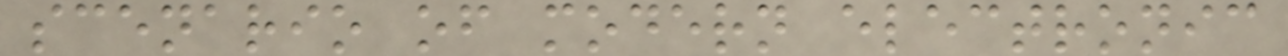scenario of modern electronic
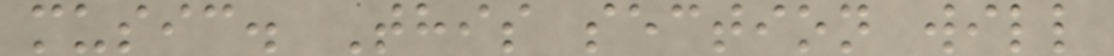music. This section will
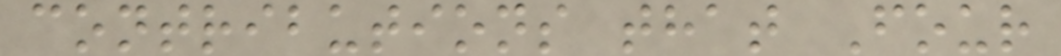contributions that Four
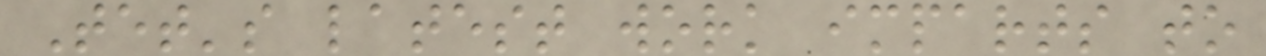Tet's latest work imparts to
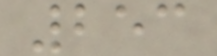253
